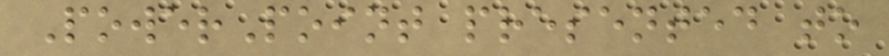PowerPoint presented to
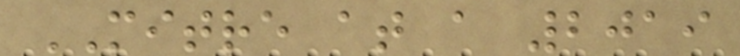MITRE at a 2019
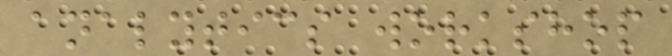analytics workshop
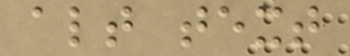alt text
